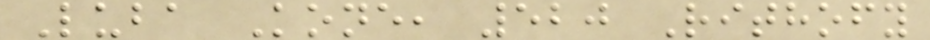Luba Kone, 520 Rithofy
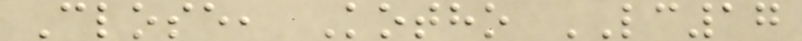Close, Kotho LC17
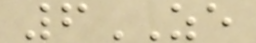6ZE
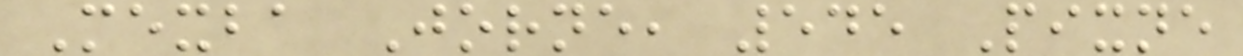Mexba Jorne, 545 Pixne
